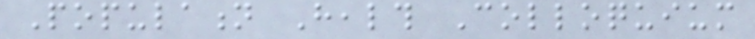Population Health Colloquium
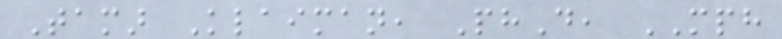Tamar Klaiman, PhD, MPH
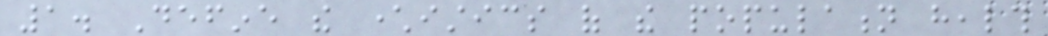1. Define the characteristics of the population health
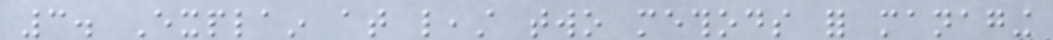3. Explain at least two methods for managing
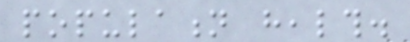population health.
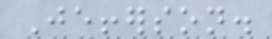Jefferson.
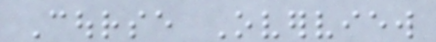Course Overview
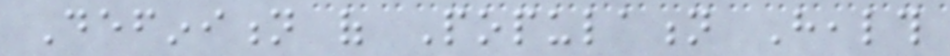Definition of Population Health
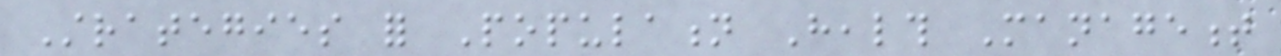Strategies for Population Health Management
